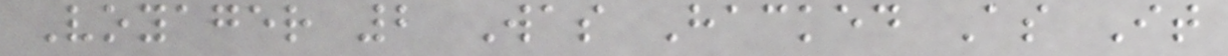Voyager 2 Was Hacked As It
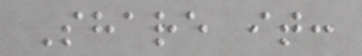Share it:
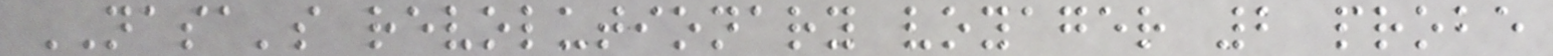NASA's revolutionary voyager 2 probe
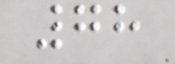78
